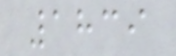1839
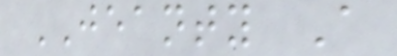JEANTY A
